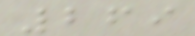269
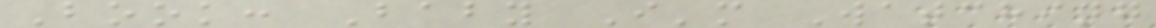Book: Baby I'm Watching
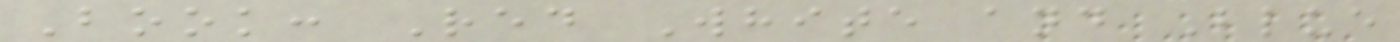Book: Red White and Blue
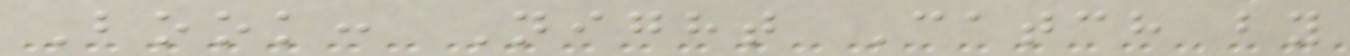Book: Night Catch by
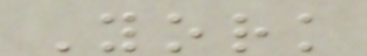York
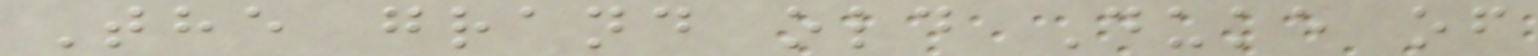The grand old Duke of
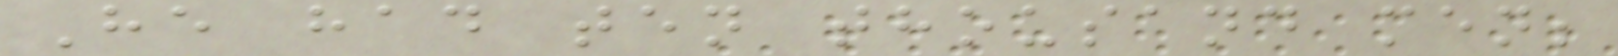He had ten thousand men;
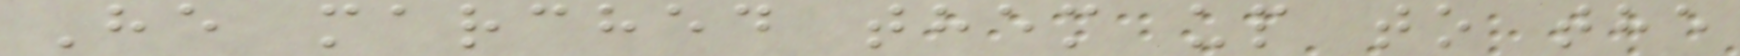He marched them up to the
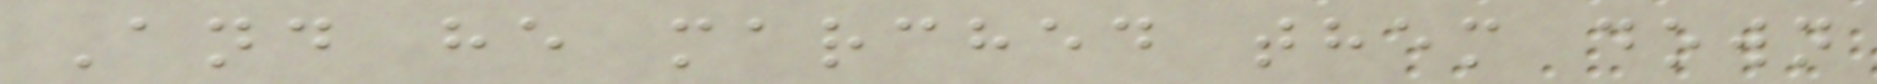And he marched them down
